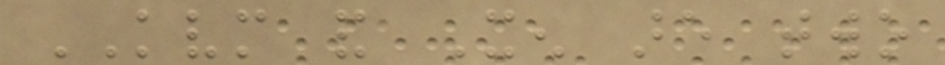KVM and Xen are two
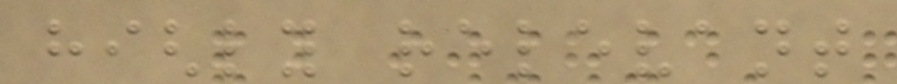highly relevant
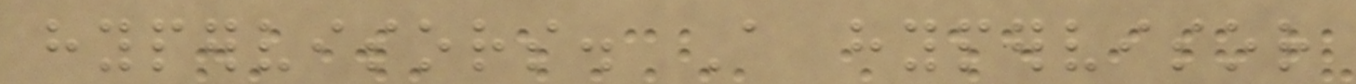hypervisors. A hypervisor
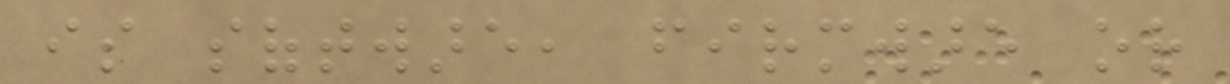is software, firmware or
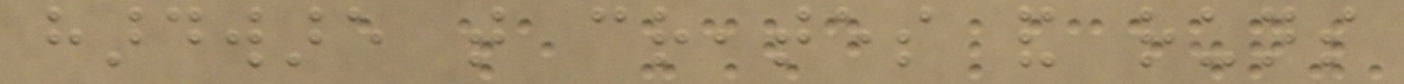hardware that creates and runs
